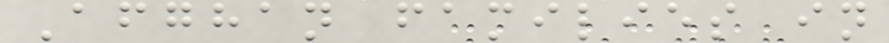Afghan families in
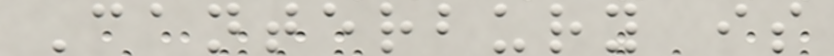Canterbury is
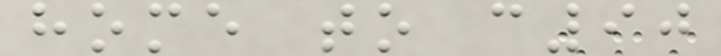home to c90
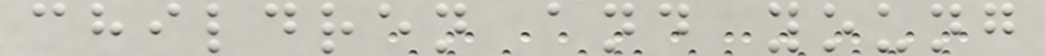children and young
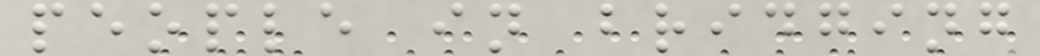people in bridging
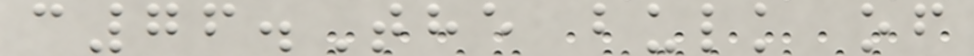c76.The bulk of
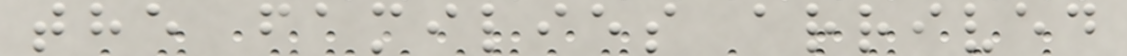the families arrived
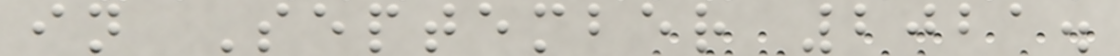in September 2021.
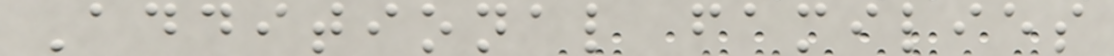Additional families
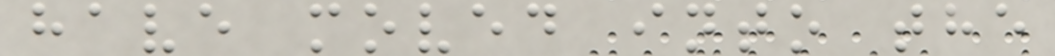have moved into the
